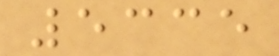5335
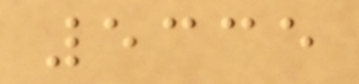5335
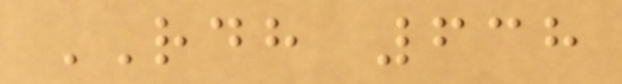RDH 638
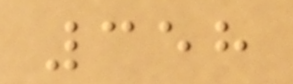358
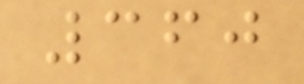360
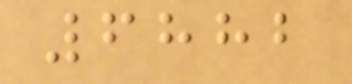6882
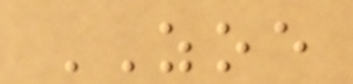ZOE
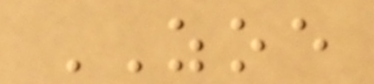ZOE
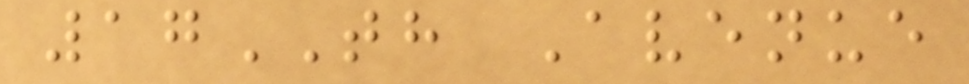17TH Avenue
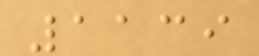1139
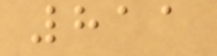811
